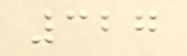327
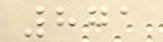871
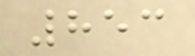853
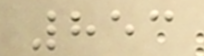853
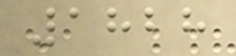1828
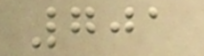701
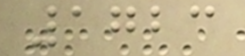1723
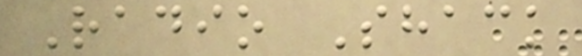Radio Shack
